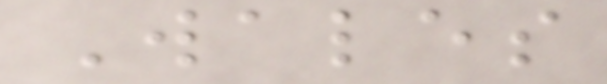Wales
